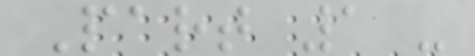Part 1 -
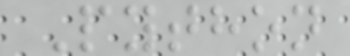Python
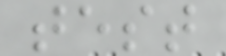test
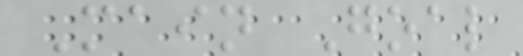Main Goal
